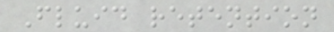Fluid retention
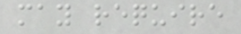may require
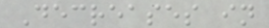Decreases in
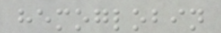hemoglobin
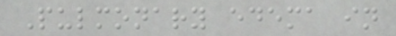Pulmonary edema in
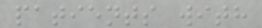patients with
